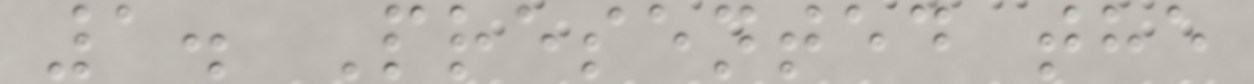1. Presented the
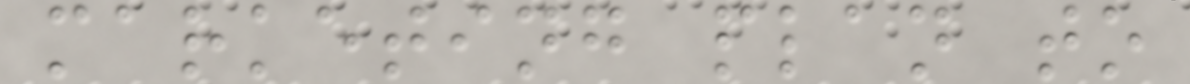marketing plan to
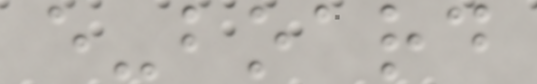e-board
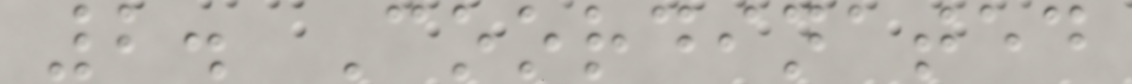2. Coordinated
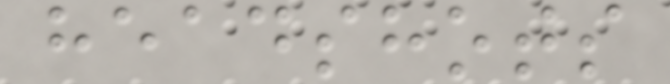headshots
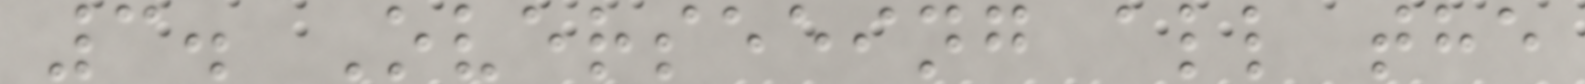3. Overseeing all the
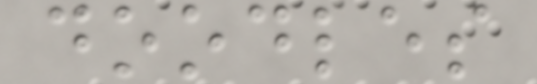doodles
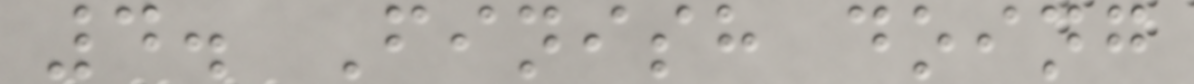4. Finish doing
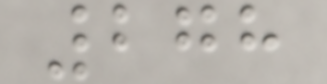278
